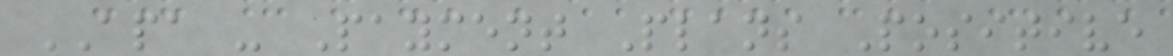APA - Payment Plans Positive
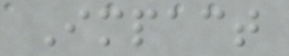Impact
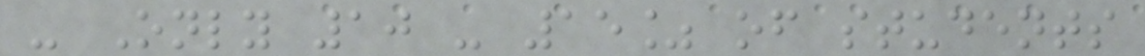- Only 10 - 15% of students
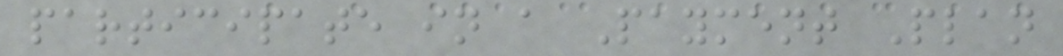participate in a Payment Plan
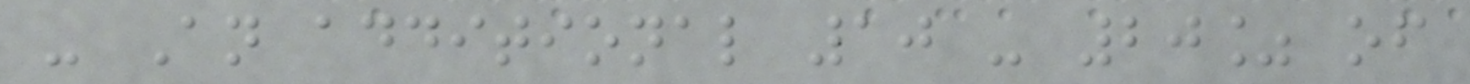- An additional 10 - 20% of
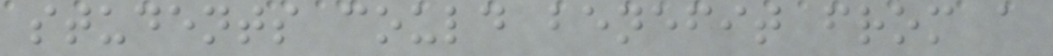students could benefit from a
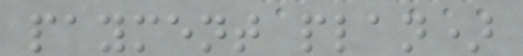payment plan)
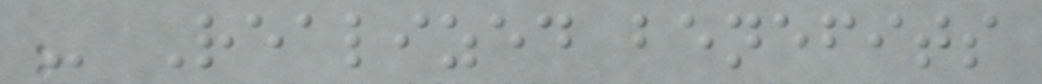- Realized benefits
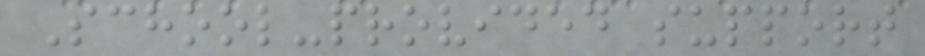School-provided support
